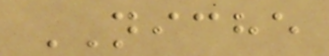NICHE
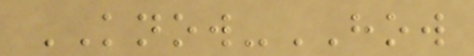KNOW-HOW
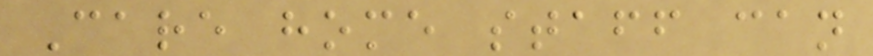Care home staff can
